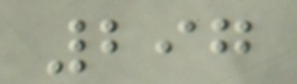297
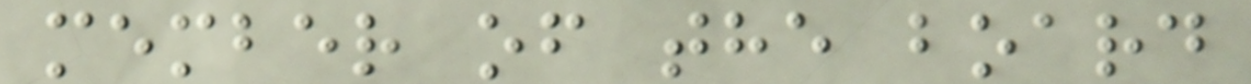member of the board
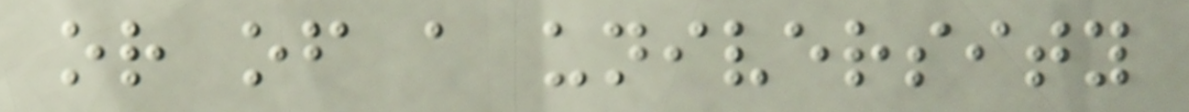or of a university
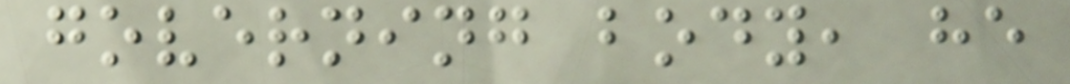governing body, he
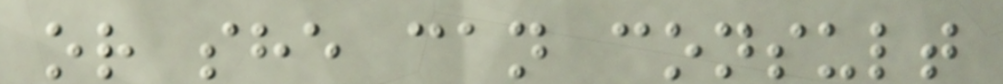or she can consult
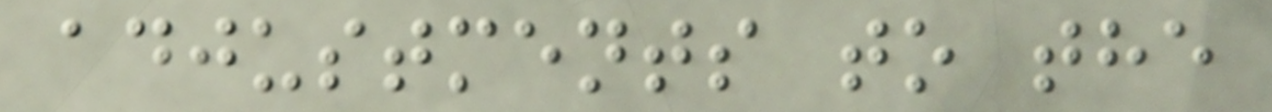adjustments to the
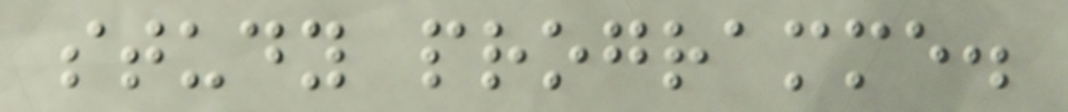study programme.
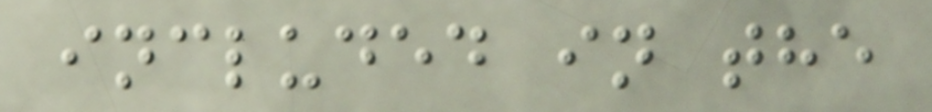included in the
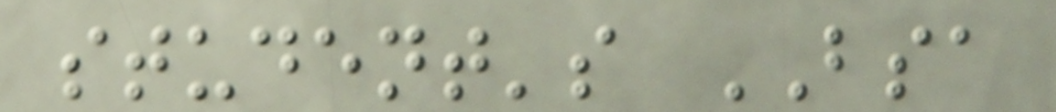student's BSA
